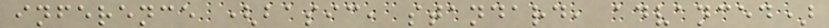inference (basic, standard, advanced)
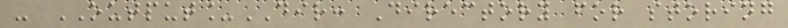- OUTPUT_DIR: Directory for storing
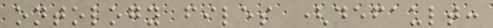ontology files (default:
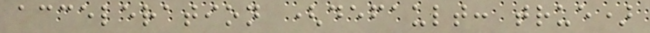acceleration (default: true)
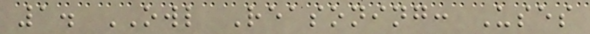1. OWL Reasoning: Uses
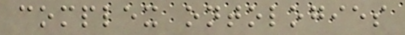complex ontologies
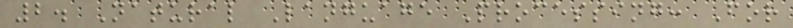2. Natural Language Processing: For
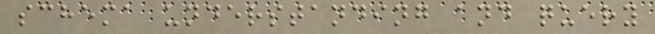schema understanding and query
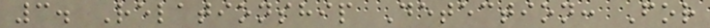3. Relationship Detection: For
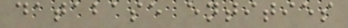database entities
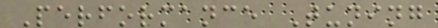Performance Tuning
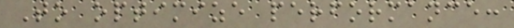To optimize performance:
